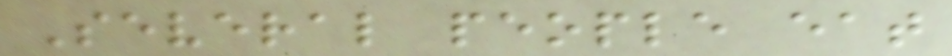Several people eat
